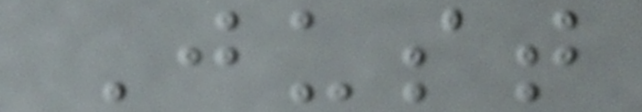Just
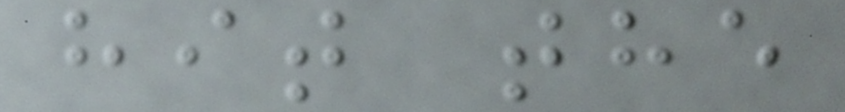hit the
